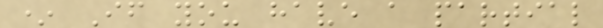* If you have a partial
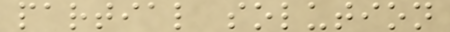partial solution
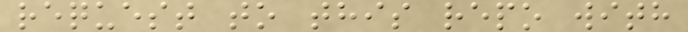request to this repo with
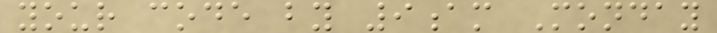your code by 9am Monday
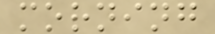morning
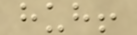huh!
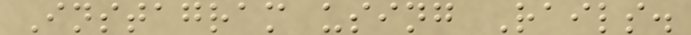Instagram using Rails.
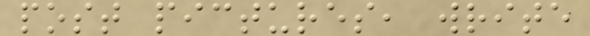post pictures, write
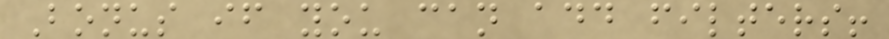Bonus if you can add filters!
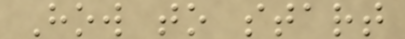How to start
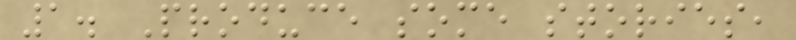1. Produce some stories,
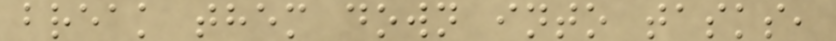break them down into tasks,
